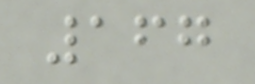167
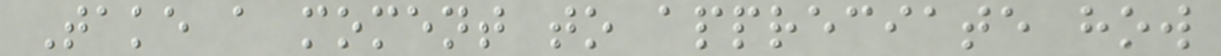Take a moment to appreciate how
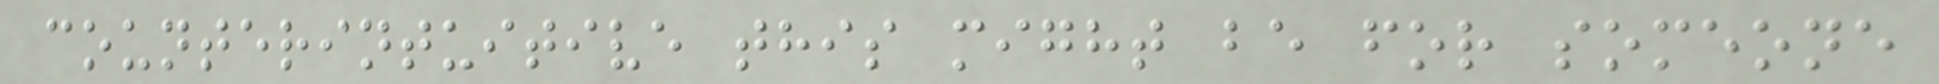counterintuitive this might be for someone
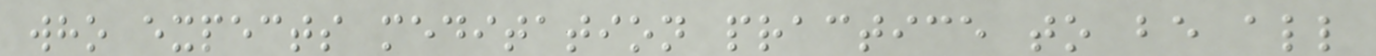who expects meditation practice to be all
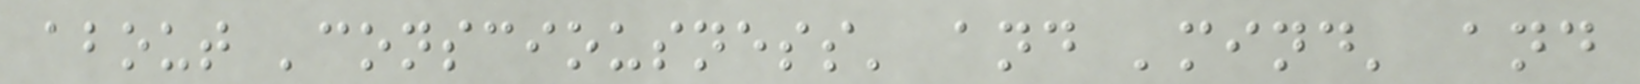about 'consciousness' and 'mind' and
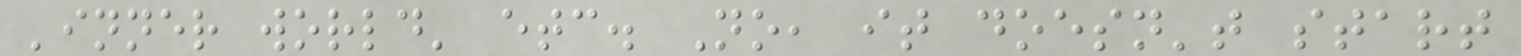'inner world' etc. No, it doesn't start
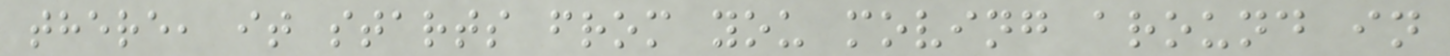there, it starts from you moving around in
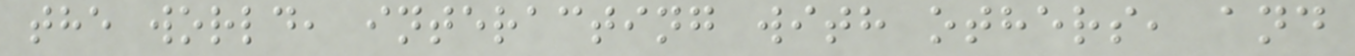the world, interacting with others, and
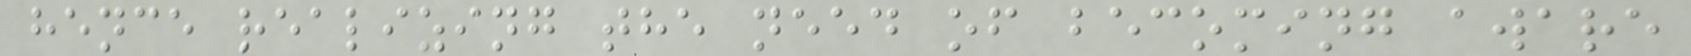hence realizing the need of becoming aware
